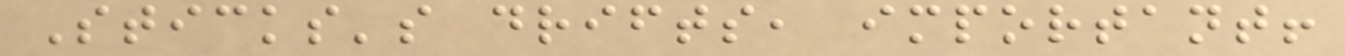Sticks's drifts, important!
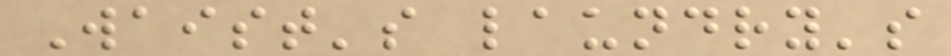Waist's laundry's
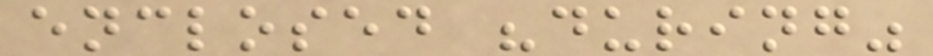enclosed "during"
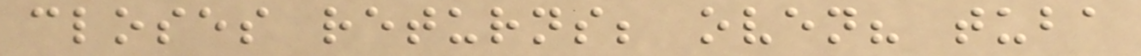closes returns; oven? tuba
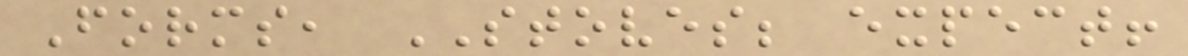Forms, STOVES; expect!
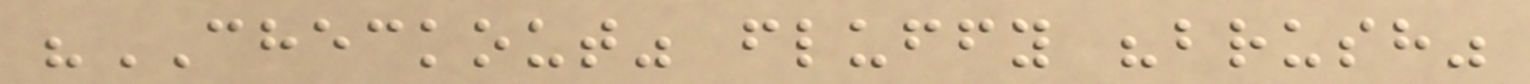"CHECKOUT" fluffy "brush"
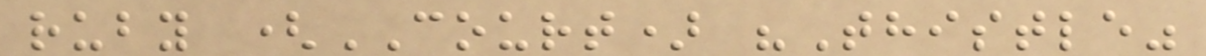ruby (COURT) "Thistle"
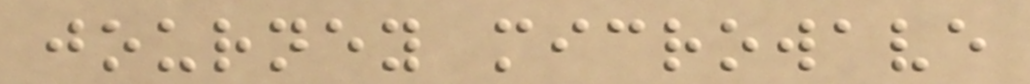journey microwave
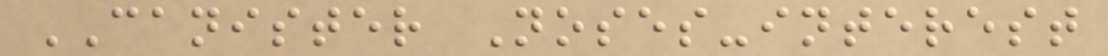CANISTER Noses-interest
